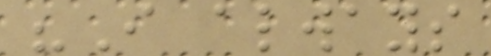"I always
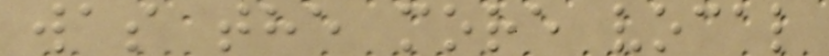was the more vocal
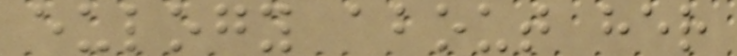eulogy about her
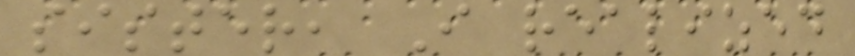sister, I realized
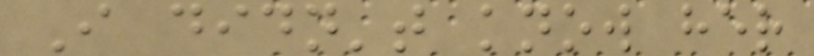I didn't know her
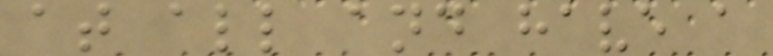at all and have a
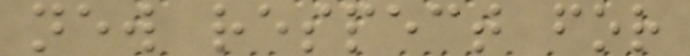new respect for
